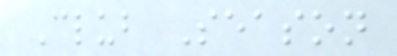Club Season
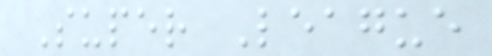Super League
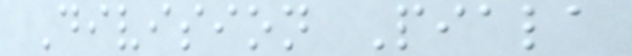Division Piala
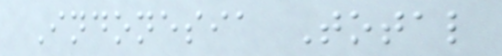Indonesia Total
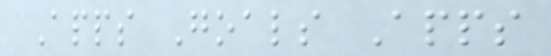Apps Goals Apps
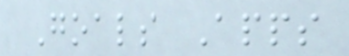Goals Apps
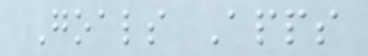Goals Apps
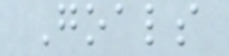Goals
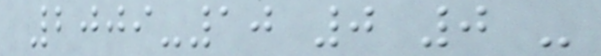2009-10 0 0 -
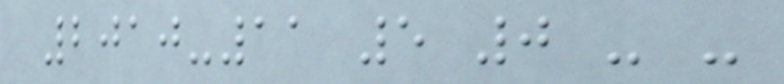2010-11 5 0 - -
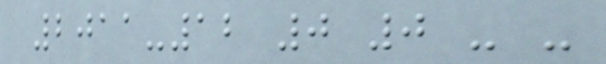2011-12 0 0 - -
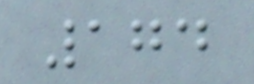174
